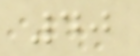40
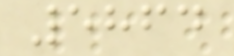5864
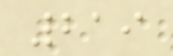219
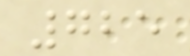725
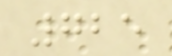725
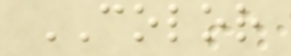COLOR
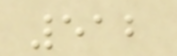512
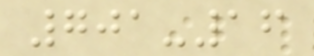701-16
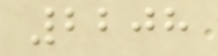2208
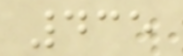435
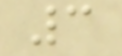3
